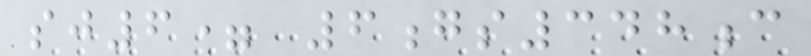sj6= 6gs348c
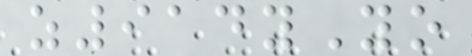z914yYo
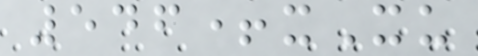546+xXu
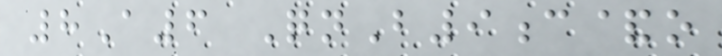8A6 QnB9c&o
